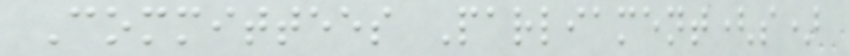Committees Parliament(s)
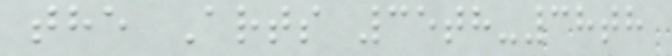the Arts 35th-38th
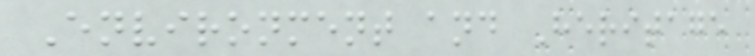Environment and Heritage
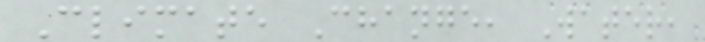Climate Change, Water,
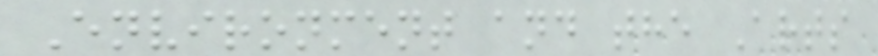Environment and the Arts
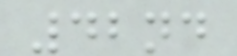42nd
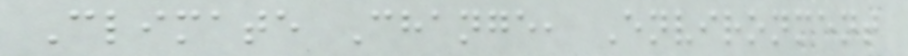Climate Change, Environment
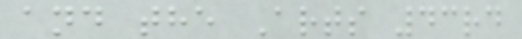and the Arts 43rd
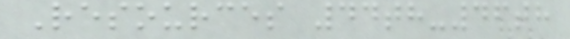Resources 44th-46th
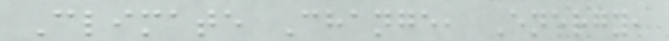Climate Change, Energy,
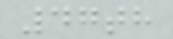47th
